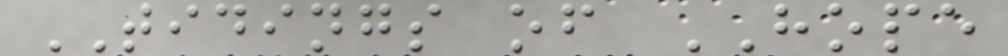TIDINGS of HOPE
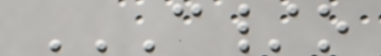C/O
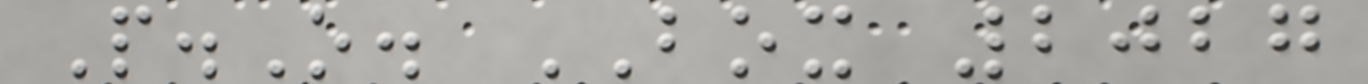P.O. BOX 2027
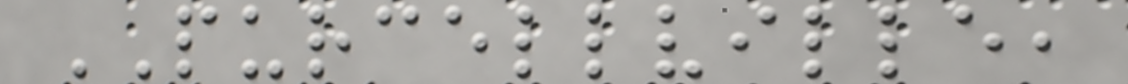PURCELLVILLE,
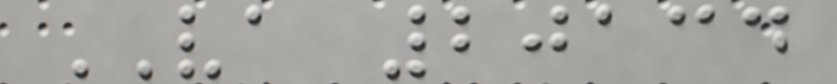VA 20134
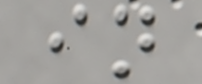in
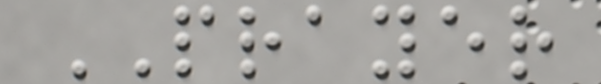PRAYER
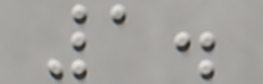1.
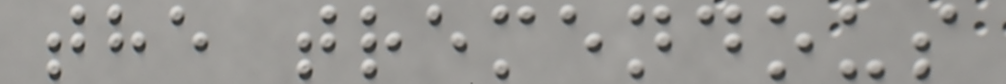the tremendous
